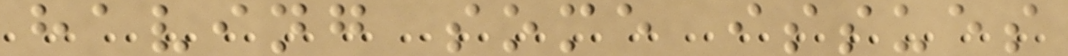having some issues
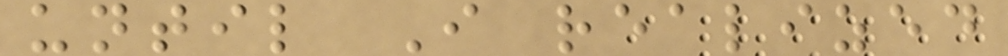until I realized
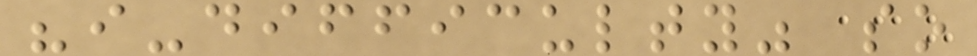"i-difficulty" so
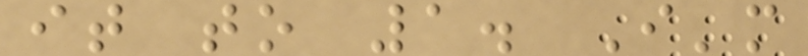it to 1. I'm
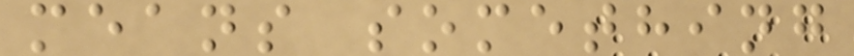means something
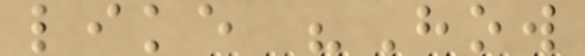like "How
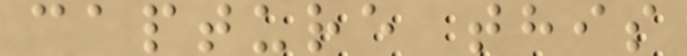capture this
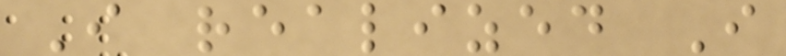I realized I
